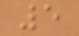5
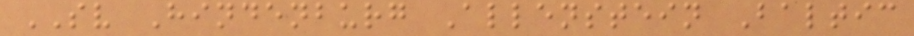SV Hindenburg Allenstein Baltic
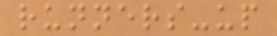runners-up
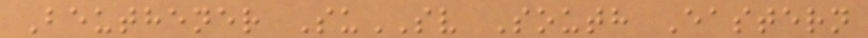Beuthener SuSV South Eastern
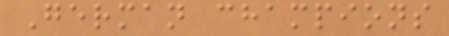German champions
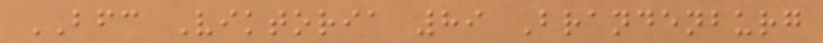BFC Viktoria 89 Brandenburg
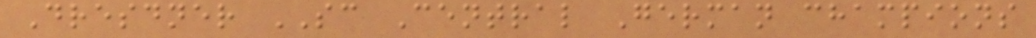Dresdner SC Central German champions
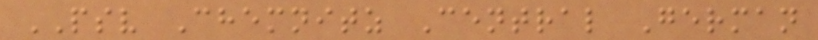PSV Chemnitz Central German
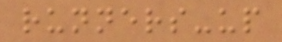runners-up
